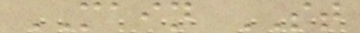MAIN ST
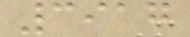3917
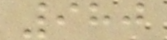980
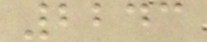2243
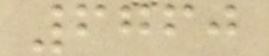6760
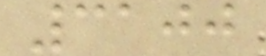3100
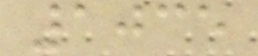1035
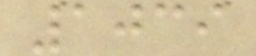1039
